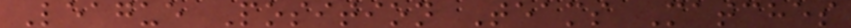League Position Teams Matches
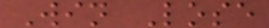Win Lose
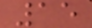15
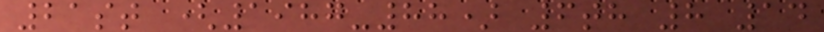21st (1987-88) 6th 8 14
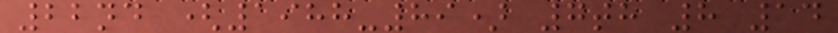22nd (1988-89) 7th 8 14
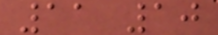11 10
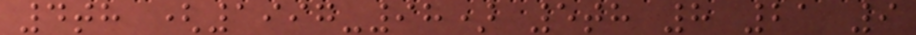4th (1997-98) 5th 8 21 9
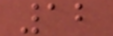12
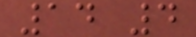14 4
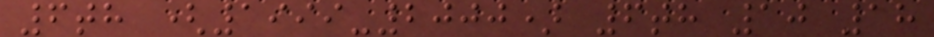6th (1999-2000) 6th 10 18
